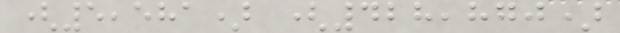(5,581) (428,870)
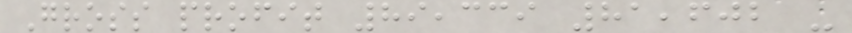Gross profit 89,339 81,602 -
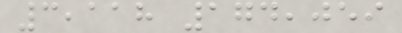3,118 174,059
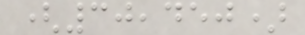(30,450)
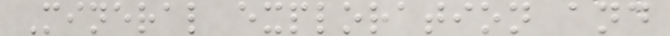Mineral exploration and
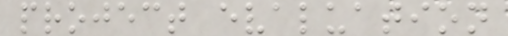project evaluation
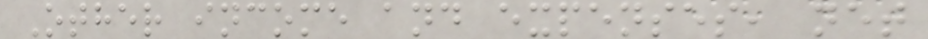Other income and expenses, net
